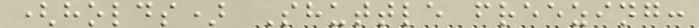(holds) Shuttle freezing:
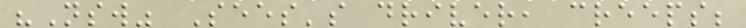"Nsw" Sees's driver, creeps;
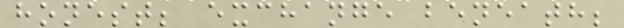honest; exchange beneath;
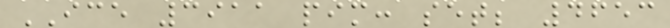ICE 3911 pim: set; 4653
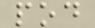pod
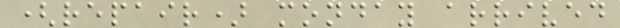(repair) monday arrived
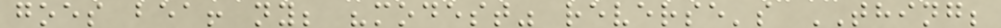goes bea! ny; "modest" reverse's THING;
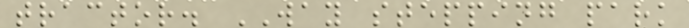tractor. WAY stepping park
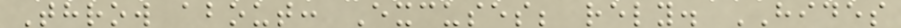Throw about: Excuses; rely. HIDES
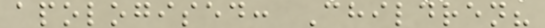apologised: Children?
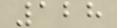128
